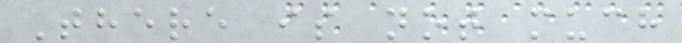There is not much
